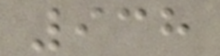938
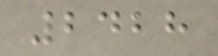2428
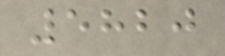5820
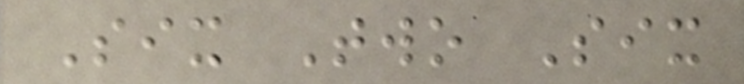Six Two Six
